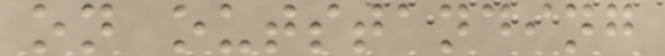on outstanding
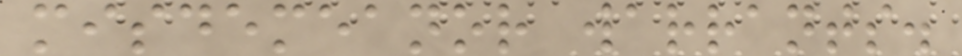misdemeanor warrants.
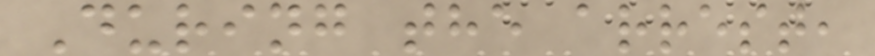During the arrest,
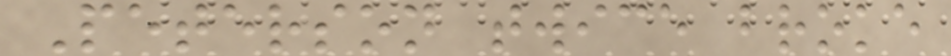Peterson twice broke
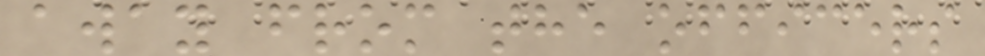away from the officers
